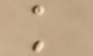k
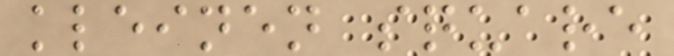kleinen square
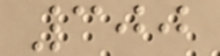300
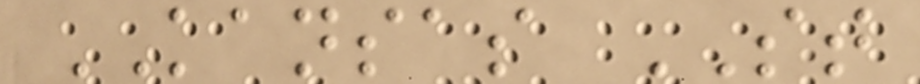KANSAS ST
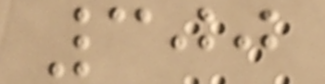300
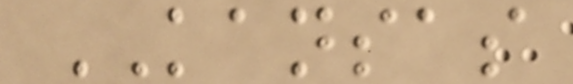KANSAS
